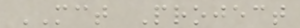MCT Project
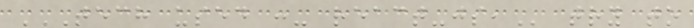TECH USED :- REACT-JS, try to
